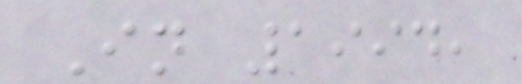In 1994,
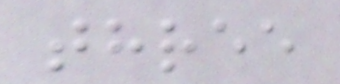three
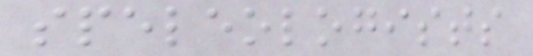speleologists
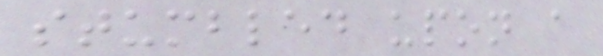stumbled upon a
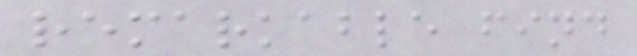remarkable find
